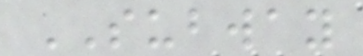SUBWAY
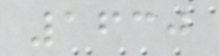1630
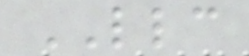LLC
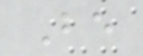Be
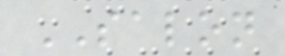SALON
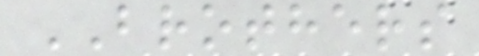BROTHERS
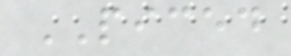PICED
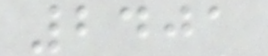2401
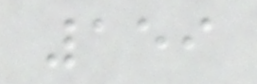159
